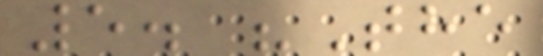5. "The
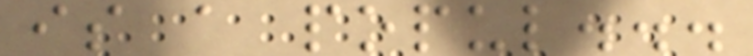is a popul...
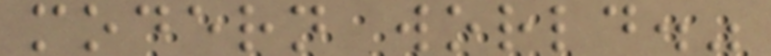modern world."
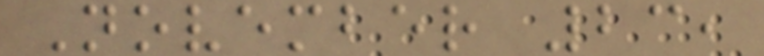November 23,
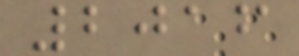2016
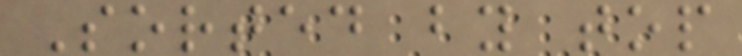Sorted by top
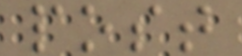post
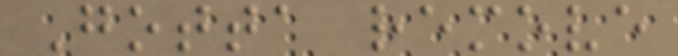Gotta remove
